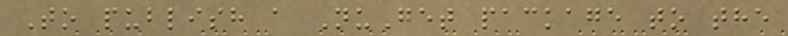To publish a NuGet package to the
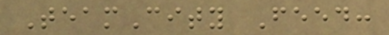TeamCity Feed:
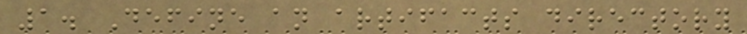1. Define an artifacts directory
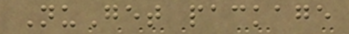NuGet package
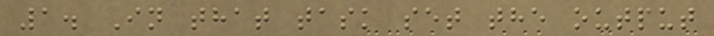1. In that task set the output
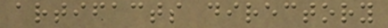artifacts directory
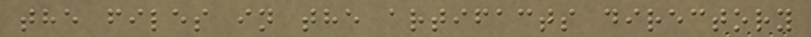the files in the artifacts directory
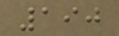190
